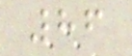86
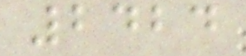2424
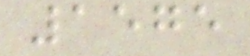1575
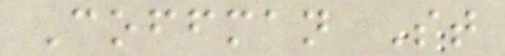Coffman St
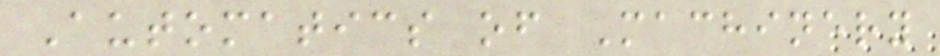Automatics of Machinery
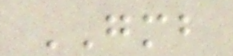GMB
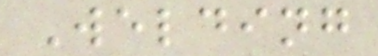Welding
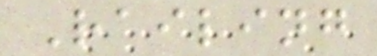Railing
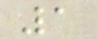1
